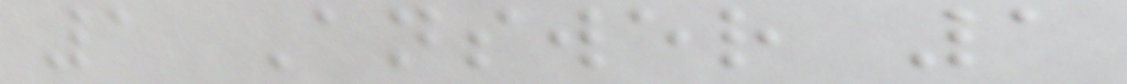1 Answer 1
